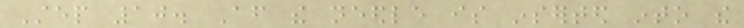Step 10. After the needle is inserted into the
